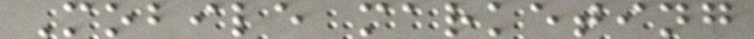Mobile marketing
